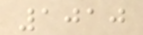1010
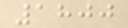1800
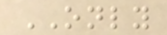ONLY
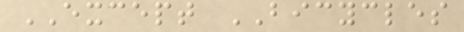EXCEPT BICYCLES
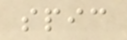spic
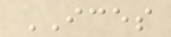ICES
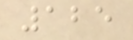125
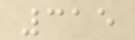315
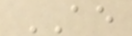AE
